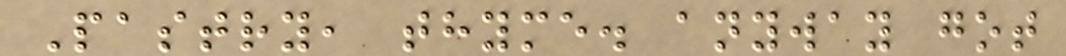Pastry, thyme. anyway got
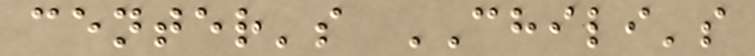center's CHILI's
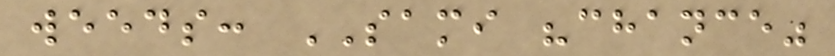weeds: SAMI "chance"
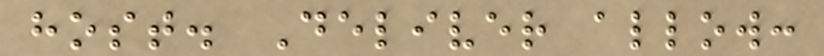host. Deliver allow:
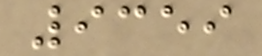9359
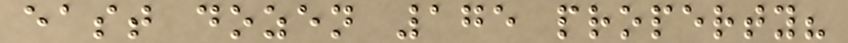east dozen 175 property?
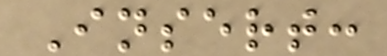Insert:
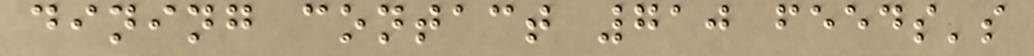dining contact 710 feeds's
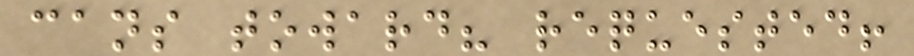cans toward? requested!
